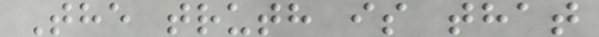The truth is that
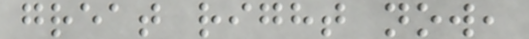great right now,
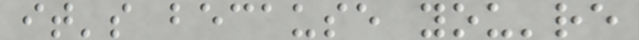it's because you're
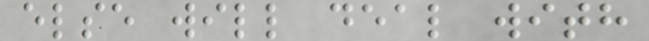else will deal with
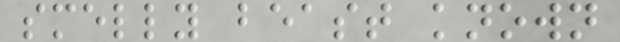smelly beast known
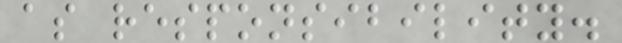as responsibility.
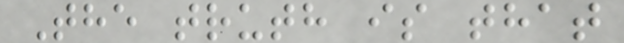The truth is that
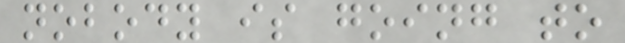nobody is going to
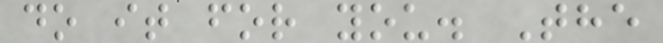do it for you. The
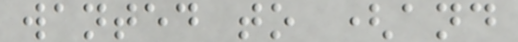wanted to (and
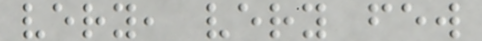very, very few
